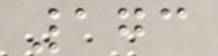173
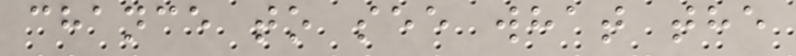chance to see what the
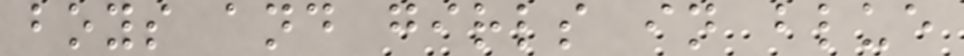boys and girls in blue
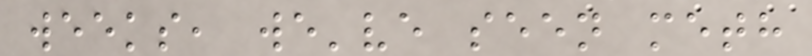weeks, we've seen meth
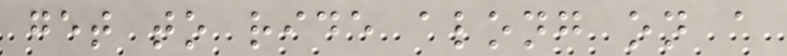get to ride along on a
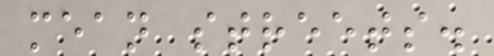mean streets.
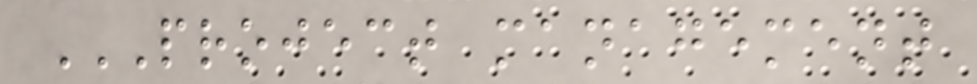PROJECT MANAGEMENT
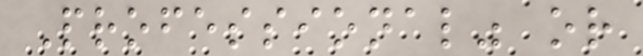Professional" or
